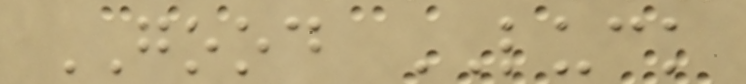GOOD LUCK
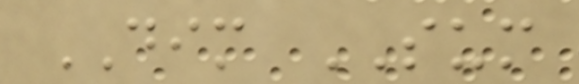DIM SUM
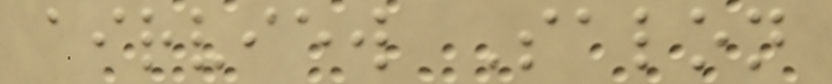airview Salon
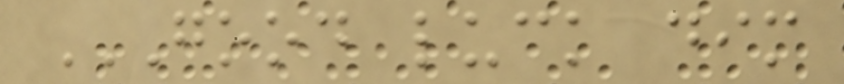GOOD LUCK DIM
